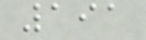191
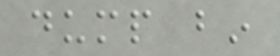dump bin
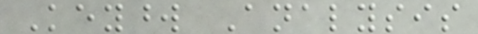Keyword Analysis
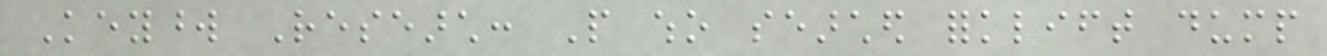Keyword Research: People who searched forklift dump
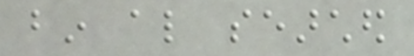bin also searched
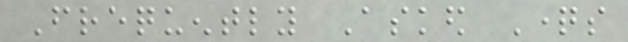Frequently Asked Questions
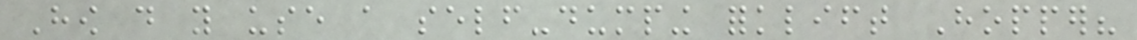How do you use a self-dumping forklift Hopper?
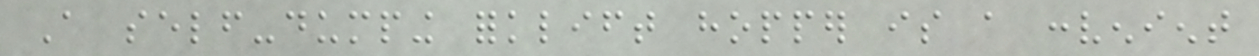A self-dumping forklift hopper is a convenient
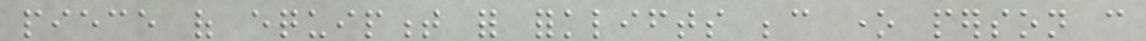piece of equipment for forklifts because one person can
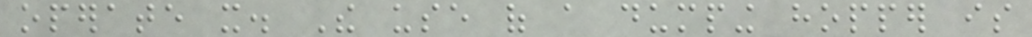operate it. The use of a dumping hopper is
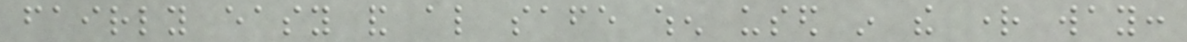fairly easy and also safe when used in the right way:
